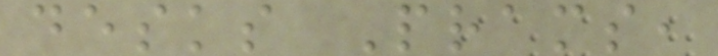desks Prams,
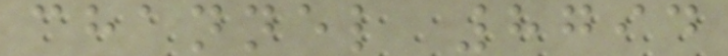channel 8794
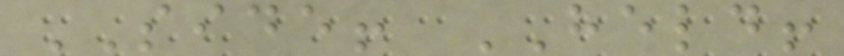SIDE! HELD!
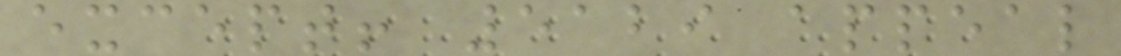except! 5129 appeal
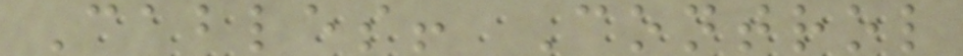Cables! Control
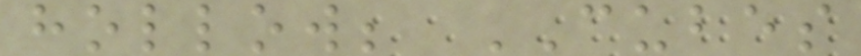hollow; CUBES
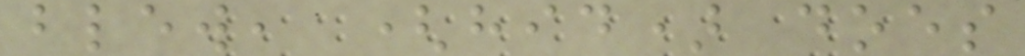blew, (hid) does
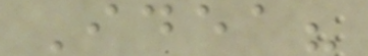Idea?
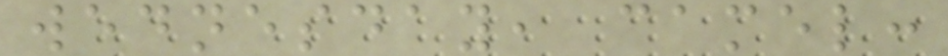wednesday, camel:
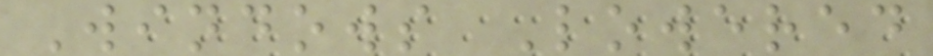Windows Lowered
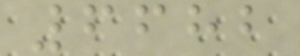6682
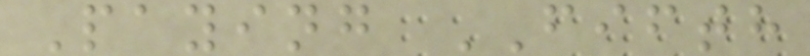Paying FIFTH
